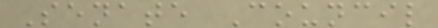Senate Council
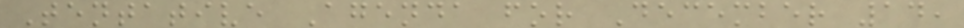Tentative Agenda for December 14,
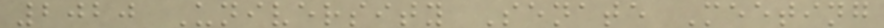2020 University Senate Meeting
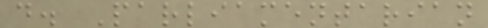d. Parliamentarian
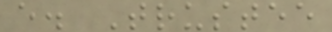e. Trustee
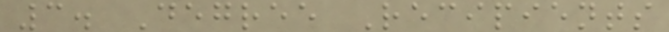3. Degree Recipients
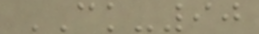CK-90
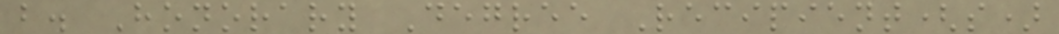b. Honorary Degree Recipient(s)
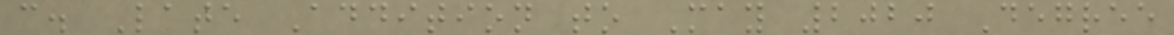c. Late Addition to May 2020 Degree
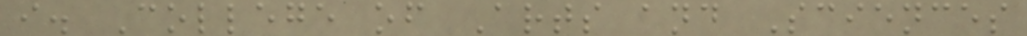i. College of Arts and Sciences
